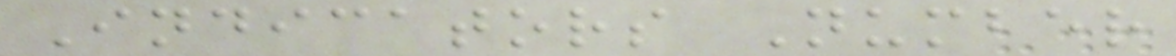Indicators Number
